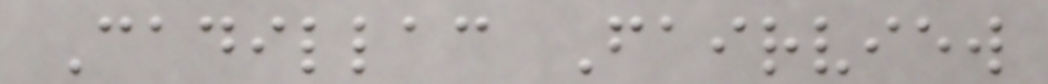Cadillac Fairview
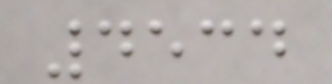4534
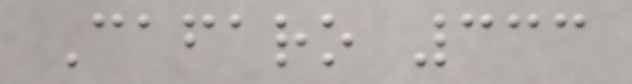Cafaro 333
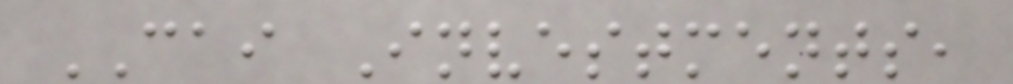CAI Investments,
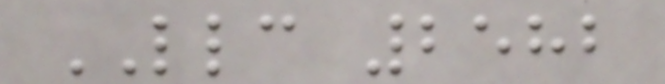LLC 2582
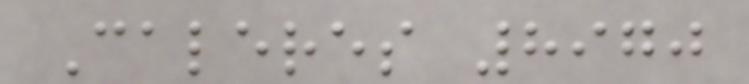Caleres 8970
